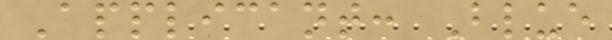Applicant: Blue
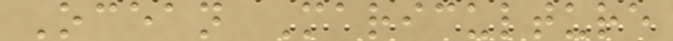Ocean Mariculture
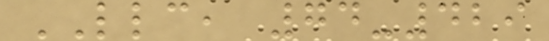LLC, 74-429
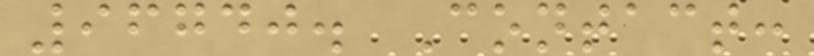96740. Contact:
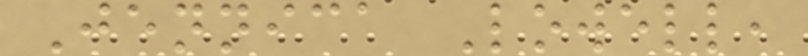Jennica Lowell,
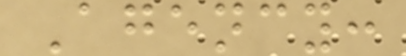Agency:
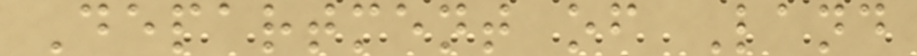Department of Land
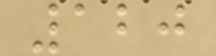120
